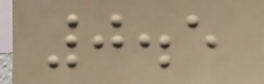0.5
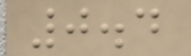0.4
